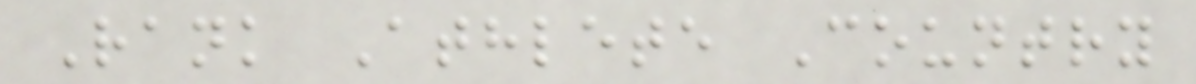Rank Athlete Country
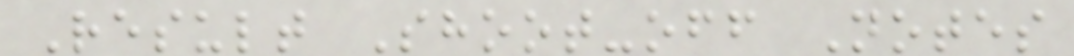Result Shoot-off Notes
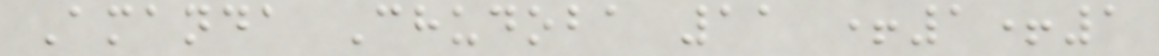Amanda Chudoba 11 +1+1
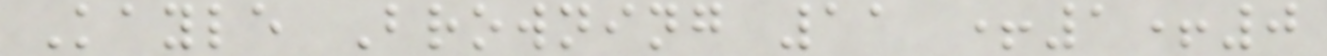Kayle Browning 11 +1+0
